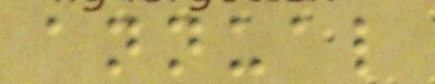annual
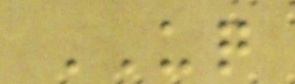UQ
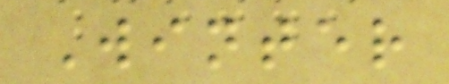Winter
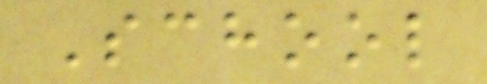School
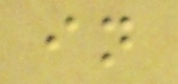in
